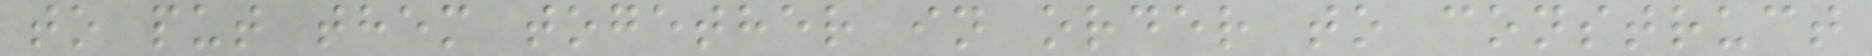to put them together in order to construct
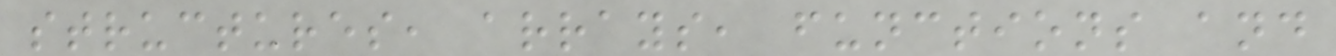structures, arrays, functions and
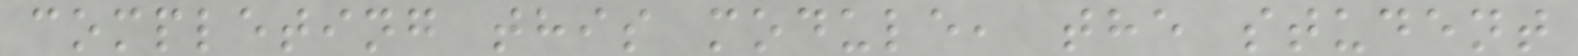completing this module, the student
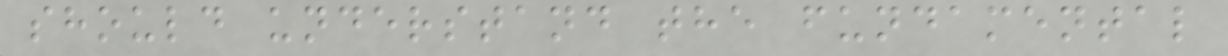should understand the fundamental
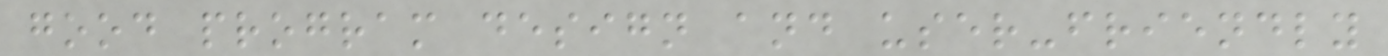good program design and user-friendly
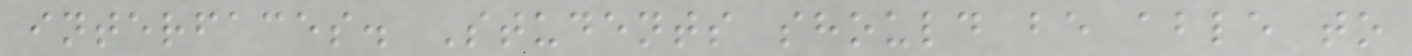interfaces. Students should be able to
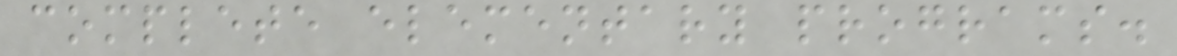complete elementary programs.
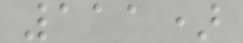111)
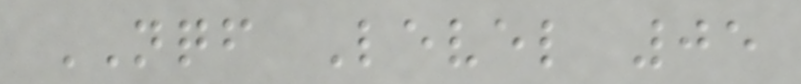NQF Level 05
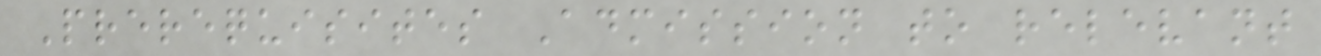Prerequisites Admission to relevant
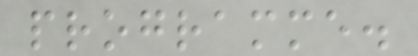programme.
